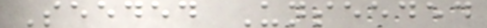Seeded Unseeded
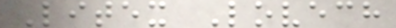Litex Lovech
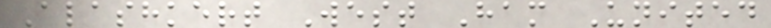Alashkert West Ham United
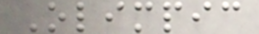Olimpic
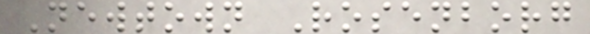Newtown Rosenborg
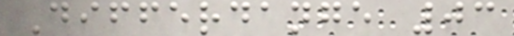Differdange 03
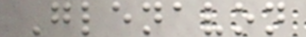Glenavon
